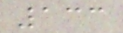133
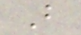B
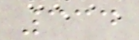334
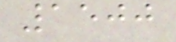1500
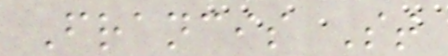Francis St
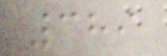389
